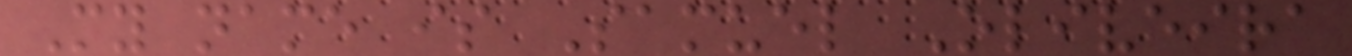My name is Samuel Oliveira
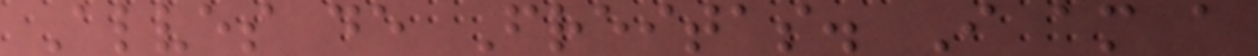Alves de Freitas. I am a
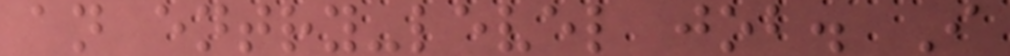an entry-level job. I
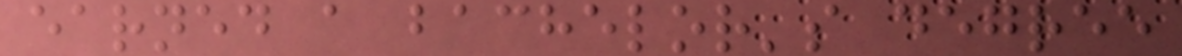earned a bachelor's degree
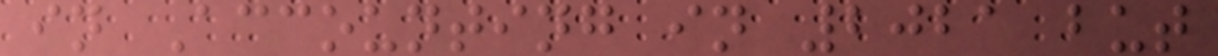in Accounting in 2021 but
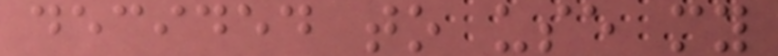decided to use my
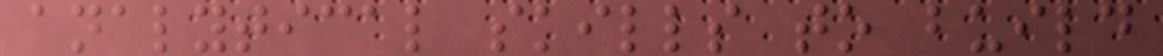analytical skills to build
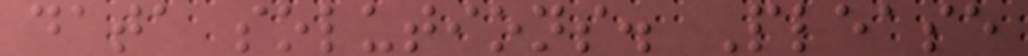data solutions. Please
